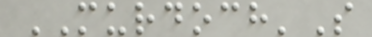MURDOCH'S
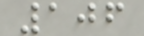106
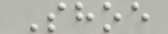Shoe
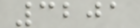3201
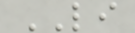LI
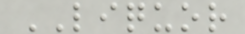LIQUOR
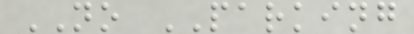NO PARKING
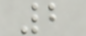2
